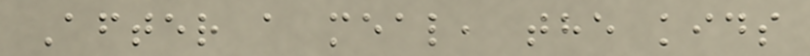After a meal, the kids
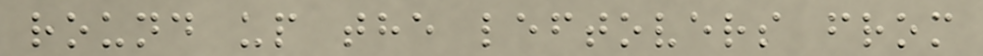round up the leftovers from
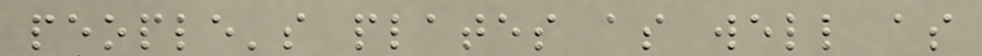people's plates as well as
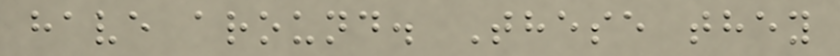have around. These they
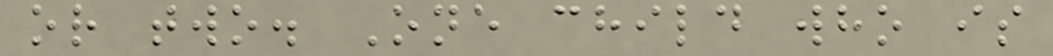or two. One child who is
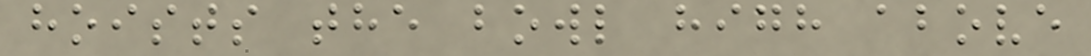hoists the bowl high above
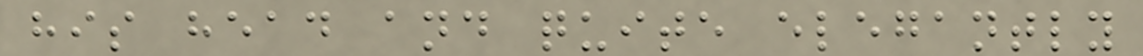his head and quite elegantly
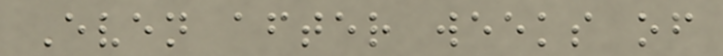Even after weeks of
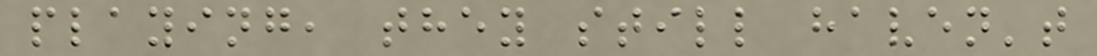playing, they still haven't
